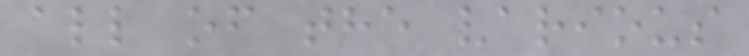all of the various
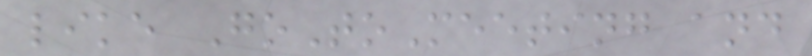like GoToMeeting and
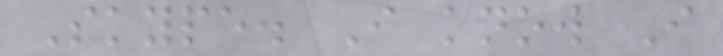Skype. I know I
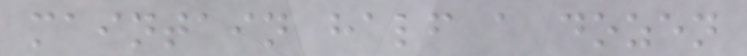maintain half a dozen
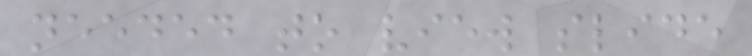needed to view slide
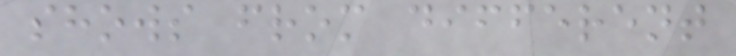shows from different
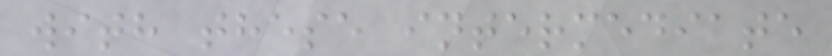with these intermediate
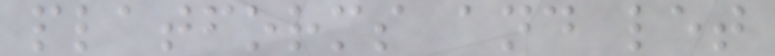platforms and let
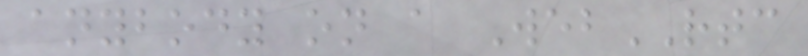anybody on a WebRTC
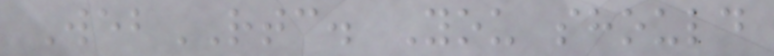WebRTC. You should
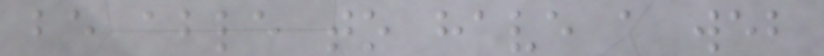be able to have a web
